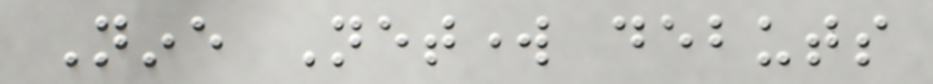Nine Network debuts
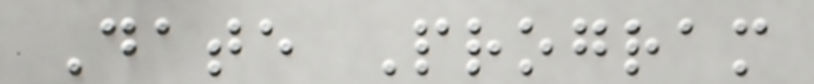Date Program
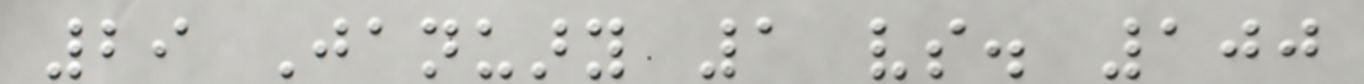29 January 1 vs. 100
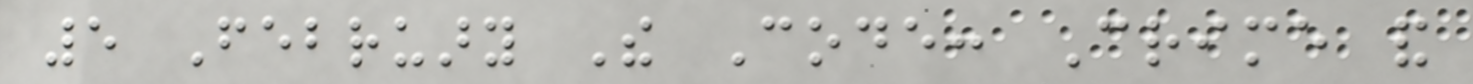5 February The Code: Crime and
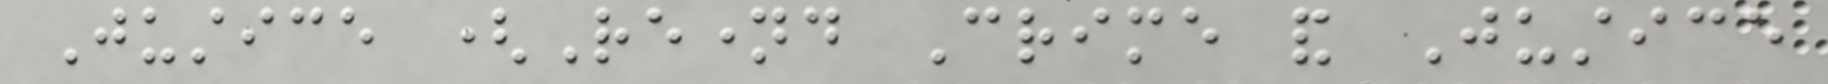Justice (Renamed Crime and Justice
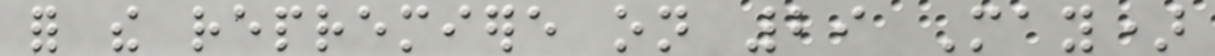for the repremiere on 29 May)
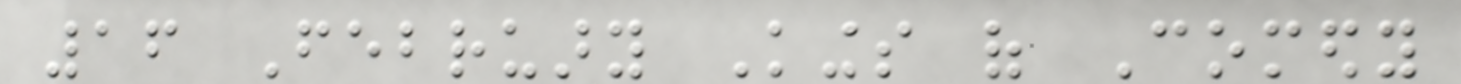16 February Kings of Comedy
